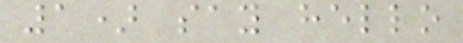1) say hello
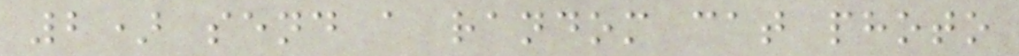2) send a random cat photo
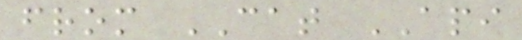from CAT API
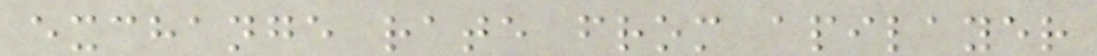exchange rate from apilayer
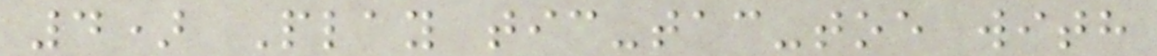4) Play tic-tac-toe with
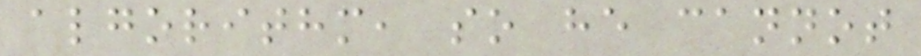algorithm, so he cannot
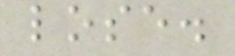lose.
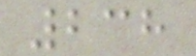238
